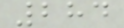284
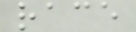race
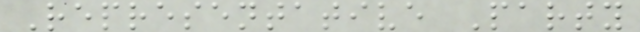Representative Party
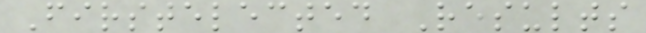Firstelected Results
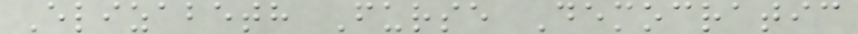Elizabeth Furse Democratic
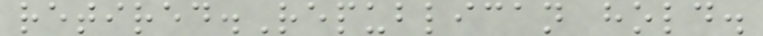retired.Republican hold.
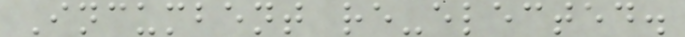Incumbent re-elected.
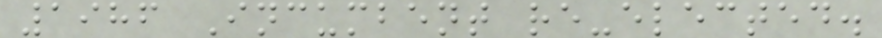1986 Incumbent re-elected.
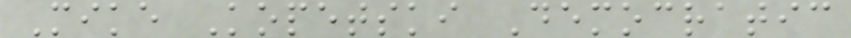Mike Kopetski Democratic
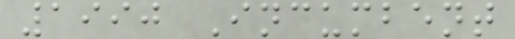1990 Incumbent
